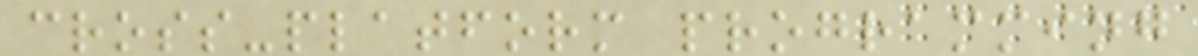cross-platform programming
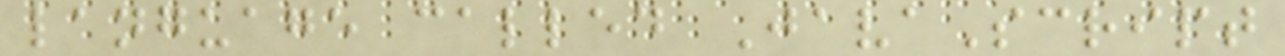language called JavaScript
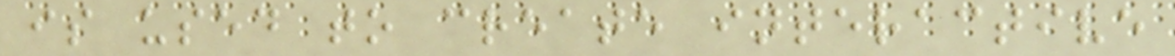is used to create interactive
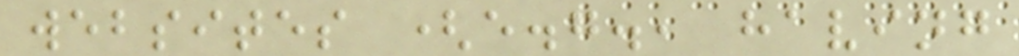websites (e.g., having
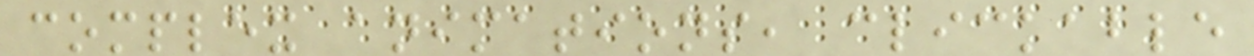complex animations, clickable
